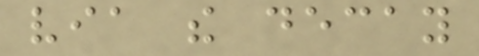via the decay
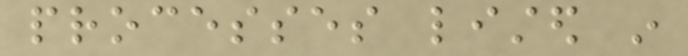processes listed in
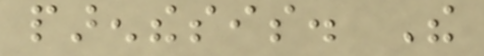parenthesis. The
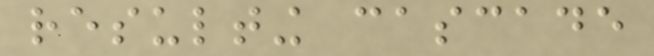resulting cascade
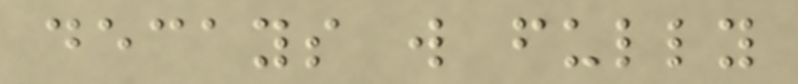decays will fully
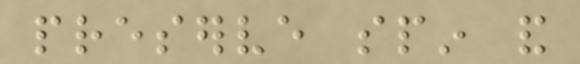preserve spin and
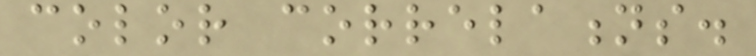color correlations.
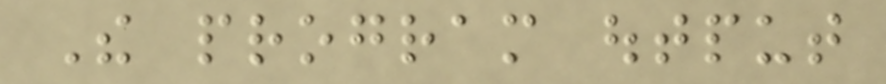The program output
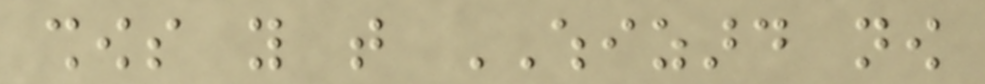shows you that WHIZARD now
